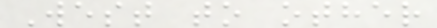West to other
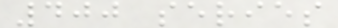400 series
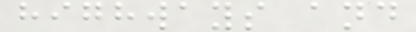highways and
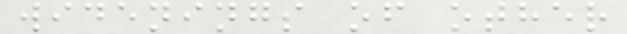widenings of other
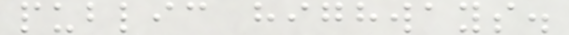public highways.
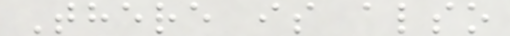There is also
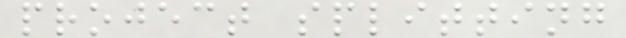project splitting
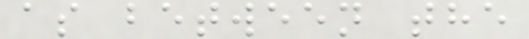as between the
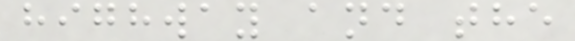highway and the
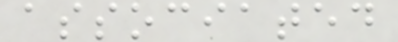associated
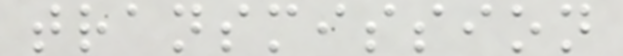transmission
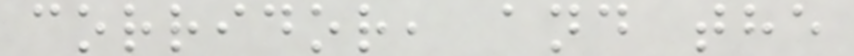corridor, and the
